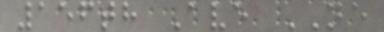156th Ave NE
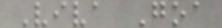Viva Goa
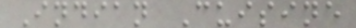Indian Cuisine
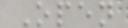Open
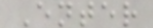Enter
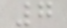7
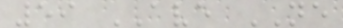59 AVE NE
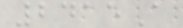2415A
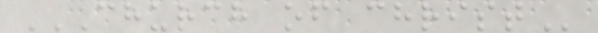CHURCH OF CHRIST
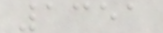1351
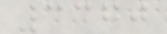3370
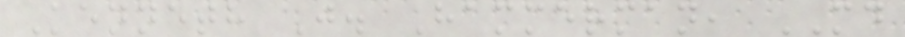Kenneth J. Hammerman, MD
